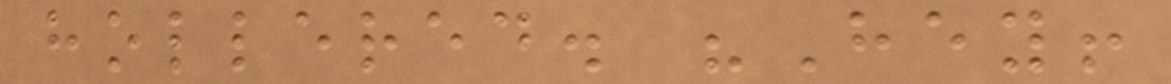hollered. "Hey!
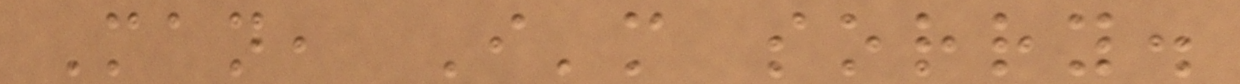Man, I'm sorry.
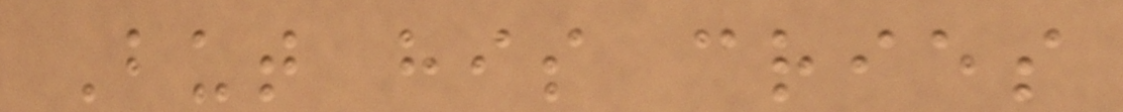But his cries
